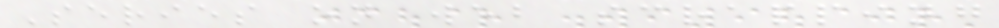Series on web scrapping
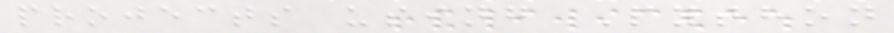projects using Python
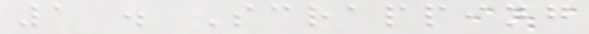1 . Scrapping
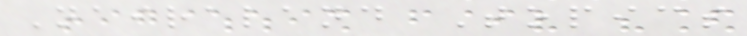Nairaland Topics
